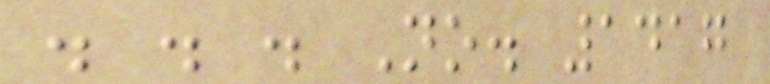. . . No. 1417
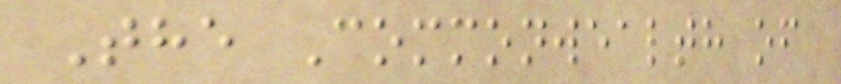The Commonwealth of
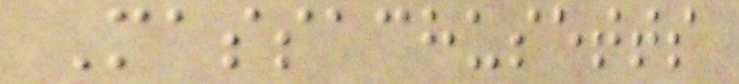Massachusetts
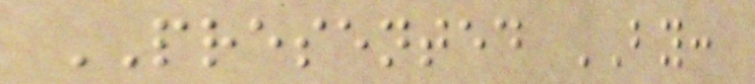PRESENTED BY:
